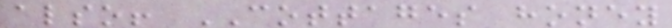also! COTTAGES honey
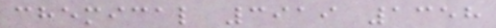chemical 3919 1358
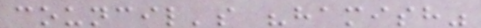council's "hamish"
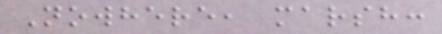Nowhere, marsh:
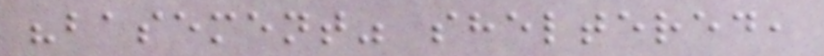"basement" sheltered,
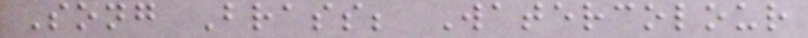Song Brass; Watercolour
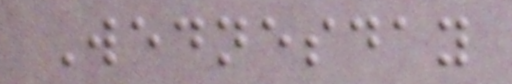Wednesday
